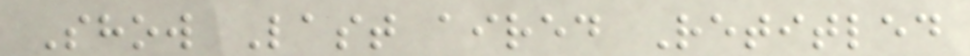Show Last aired Retitled
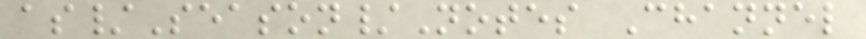as/Season/Notes Channel
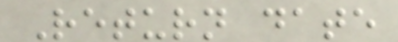Return date
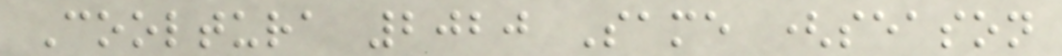Cooltura 2020 Same (season
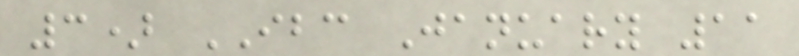3) IBC January 11
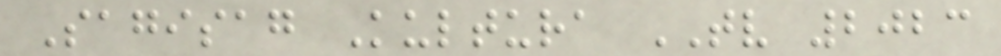Sagisag Kultura TV 2023
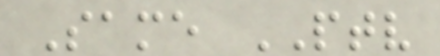Same PTV
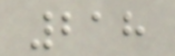218
